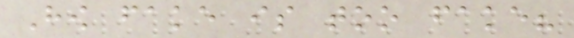How fake is too fake?
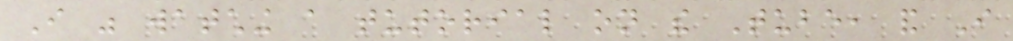I was watching a tutorial on the Tube, and I
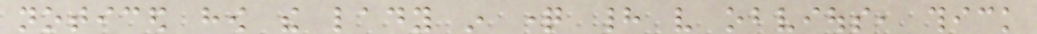noticed how the lady in question had very obvious, thick
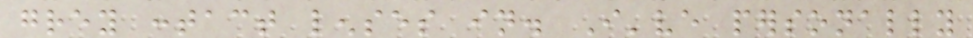grey contact lenses in. I've personally
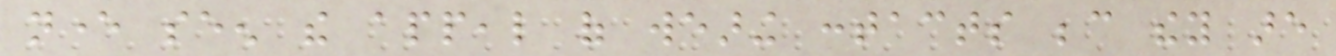never seen the appeal of wearing contacts because they are
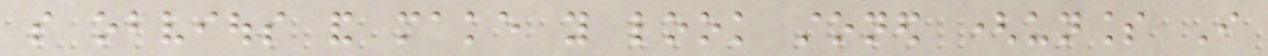so obvious and make you look stoned (unless I
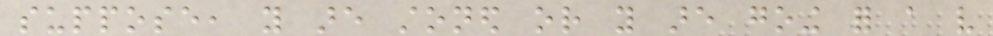suppose, you are stoned or you are going for a very
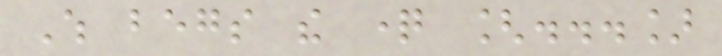Which begs the question [...]
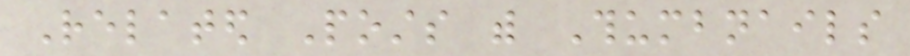Related Posts with Thumbnails
